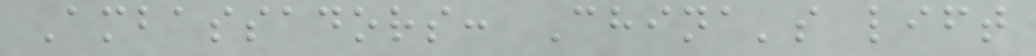Ambassadors: China's lift
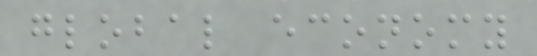global economy
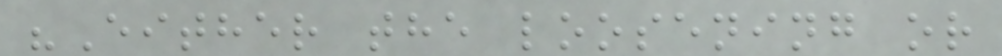"Either the loosening or
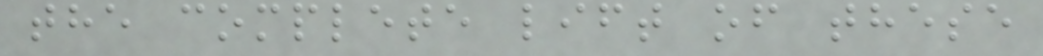the complete lift of these
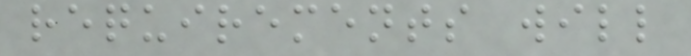requirements will
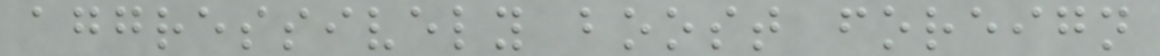aggressively boost foreign
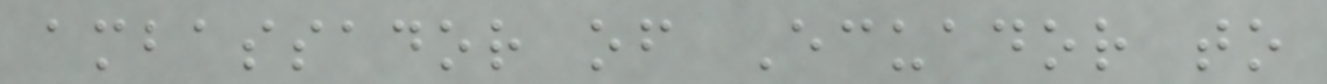ambassador of Ecuador to
